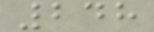248
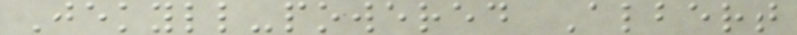Jekyll-powered Albert
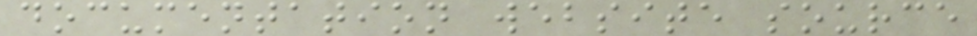documentation website source
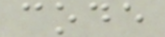code
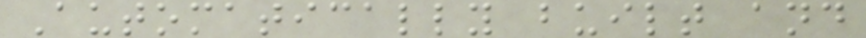Automatically built and
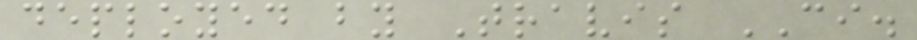deployed by Travis CI.
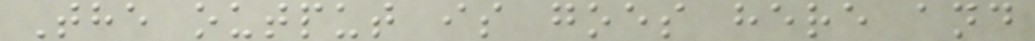The output is goes here and
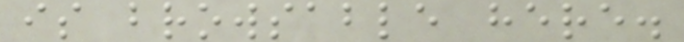is browsable here.
